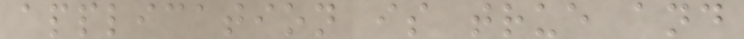application is true and
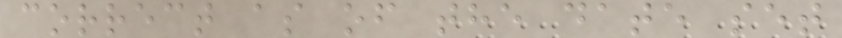correct as of the date set
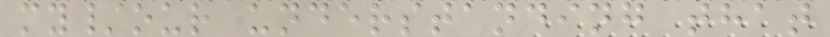my/our understanding that
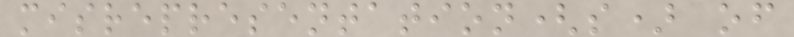misrepresentation(s) of
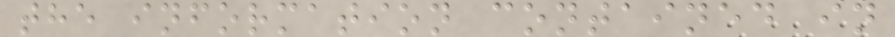the information contained in
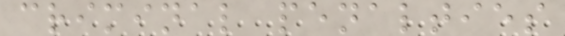criminal penalties
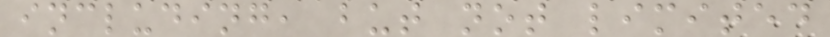including, but not limited
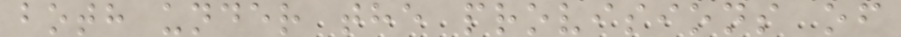both under the provisions of
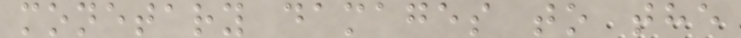monetary damages to the
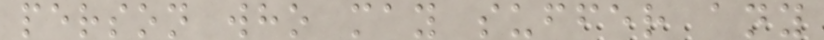person who may suffer any
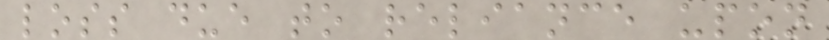loss due to reliance upon
